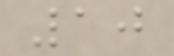10
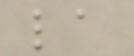la
